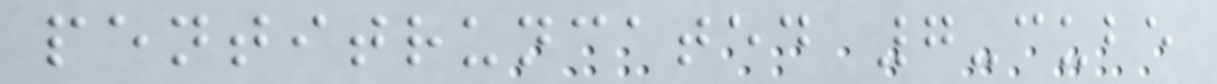pentitruncated 7-cube
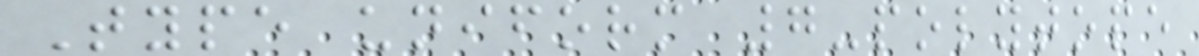Type uniform 7-polytope
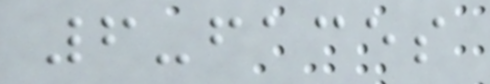6-faces
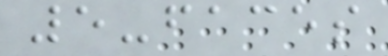5-faces
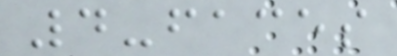4-faces
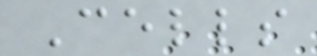Cells
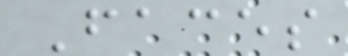Faces
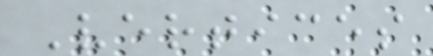Vertices
